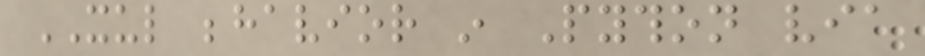XUL behavior in Python via
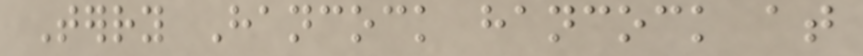Terry Hancock hancock at
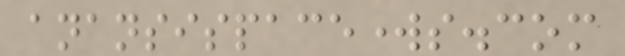anansispaceworks.com
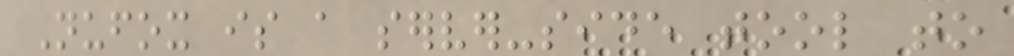Nufox is a server-side tool to
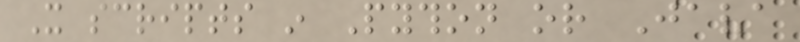It scripts in Python or Java
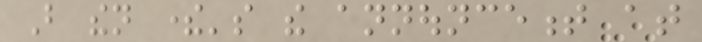But then there's the announcement at
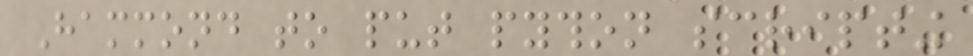Hammond to put python scripting
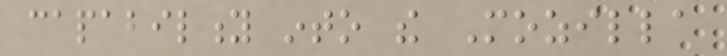capability into the Mozilla
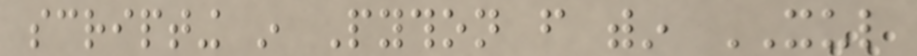scripting in Python from within XUL
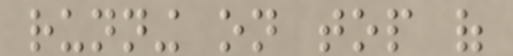running on top of
